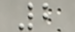2
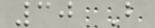30 B
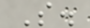S.
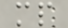mp
